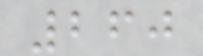260
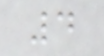4
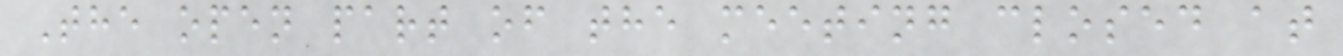The open part of the meeting closed at
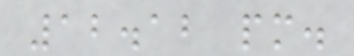12.12 pm.
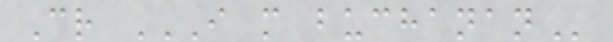Cr I M BUCHANAN
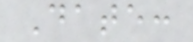Date:
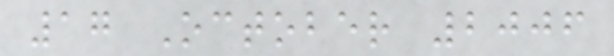17 October 2006
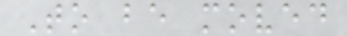To be moved
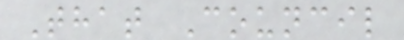That Council
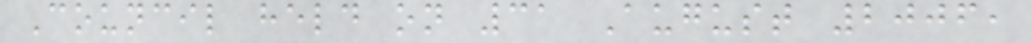Council held on 31 August 2006,
